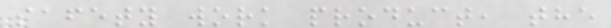safety work product, the
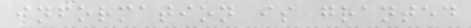information is granted
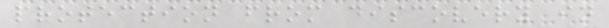protection from discovery in
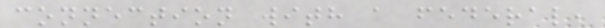connection with a federal,
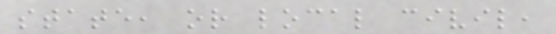state, or local civil,
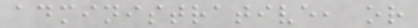administrative, or
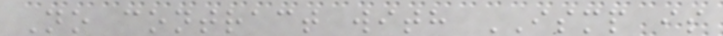No contract with ISMP is
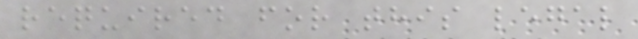required for this legal
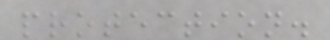protection.
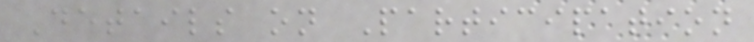Details on Participation
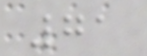71
